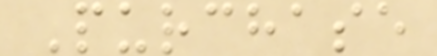Purchase
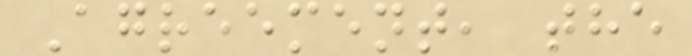Agreement, the
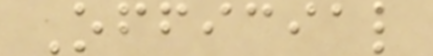Official
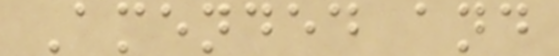Amended and
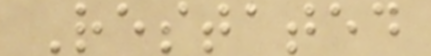Restated
